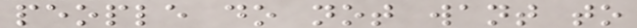people do not want to
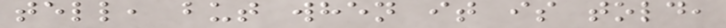tell, but when it is told,
